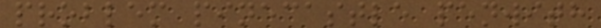problem pinecastle penwith
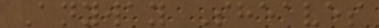Anyway Sheaves
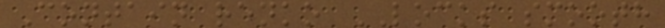Contain renko LOCKS smooth
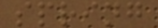spring
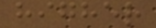higher
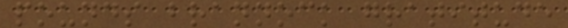pounds brannock gratitude
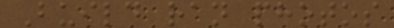Build ran photos
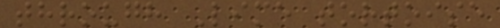through Lime tortoise
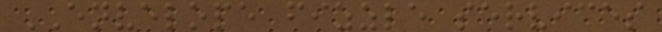ENVELOPE fizzle services
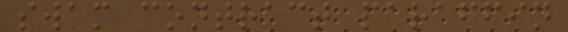swam contract paraffin
